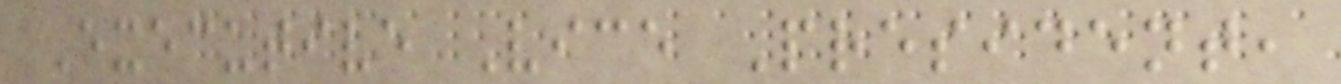Executive Vice President,
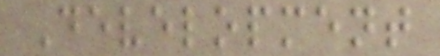Development
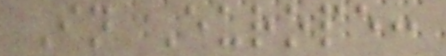In Europe:
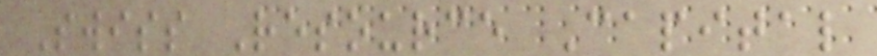Swiss Resource Capital
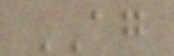AG
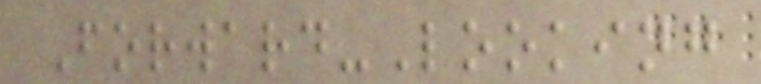Forward-Looking
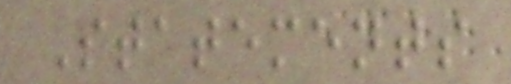Statements
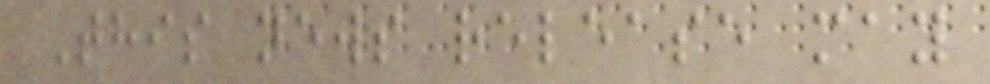This news release may
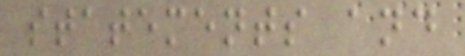statements and
